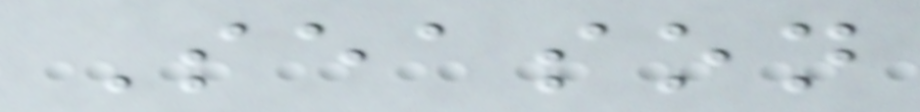Season
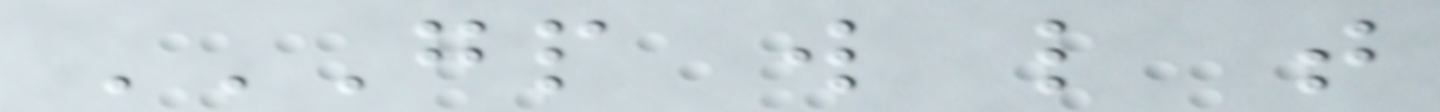GP W L T
